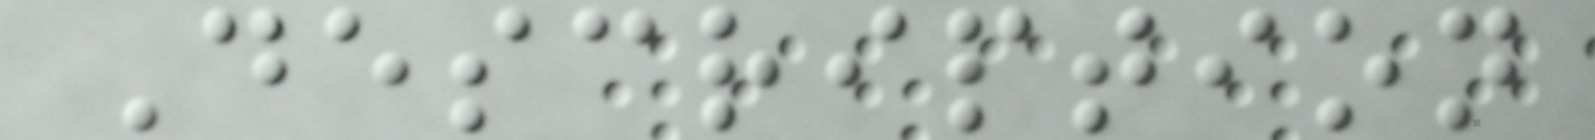Description
